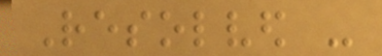Resolved -
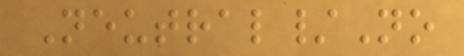Neutral/No
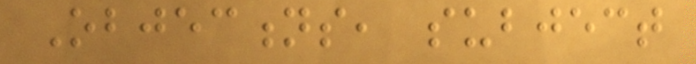Objections, subject
